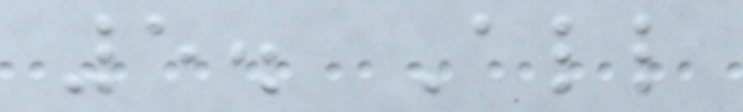5. All
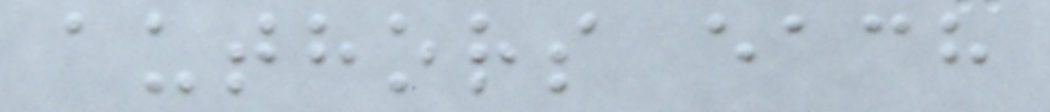authors each
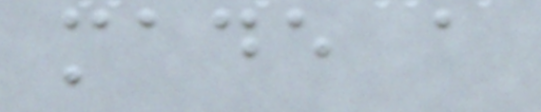made a
